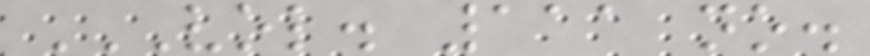VOL. 111 NO.
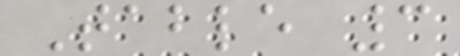Table 3
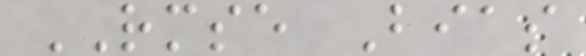RMSE Bias
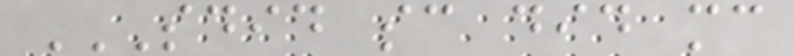SDID SC DID MC
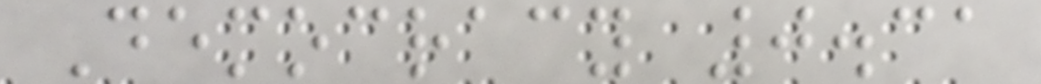Democracy 0.31
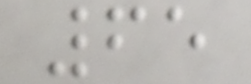65
